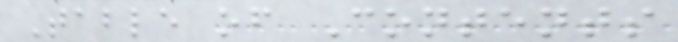Table of Contents
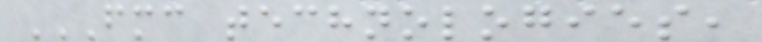FMC TECHNOLOGIES,
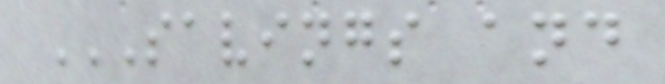SAVINGS AND
